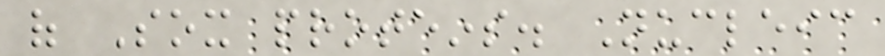of Sox proteins. Nucleic
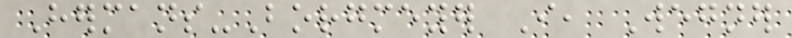Hermans-Borgmeyer I, Wegner
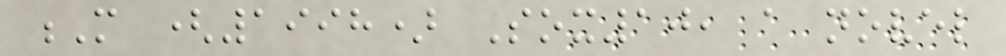M (1998) Sox10, a novel
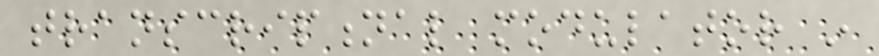transcriptional modulator in
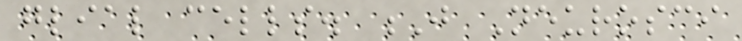glial cells. J Neurosci
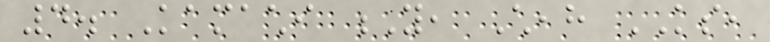4. Kamachi Y, Cheah KS,
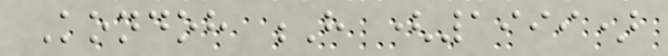Kondoh H (1999)
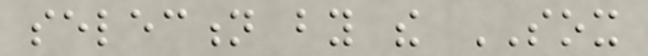selection by the SOX
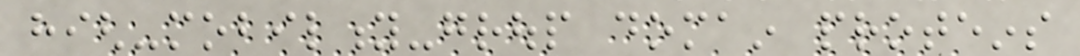high-mobility-group domain proteins
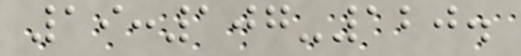19:107-120.
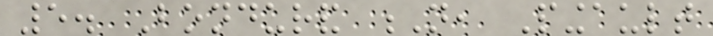5. Bondurand N, Pingault
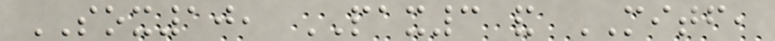SOX10, PAX3 and MITF,
